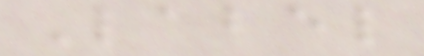Label
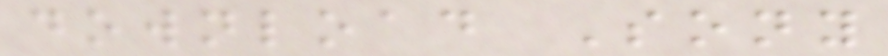download Sony
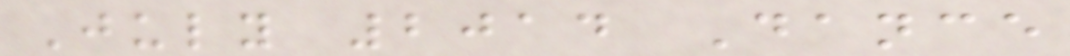July 2014 Dance
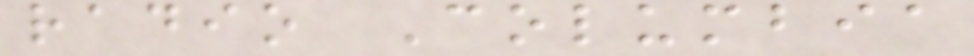radio Columbia
